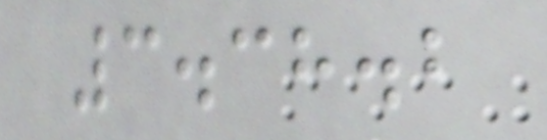3.38.2
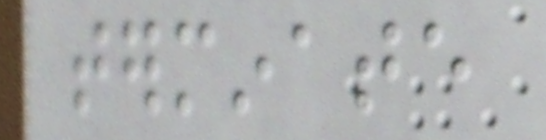terminate
